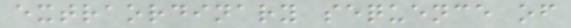extraordinary sequence of
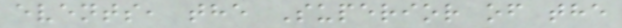events, the Superior of the
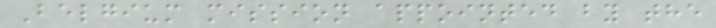Belgium mission appointed by the
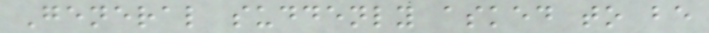General suddenly asked to be
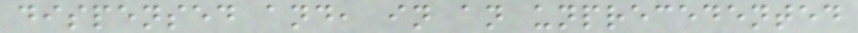dispensed and, in an unprecedented
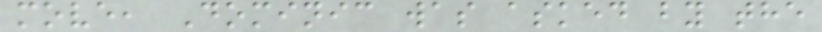move, Dominic was asked by the
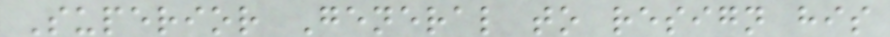Superior General to resign his
